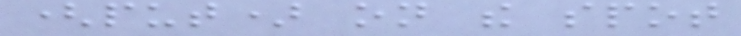(put) on the spot
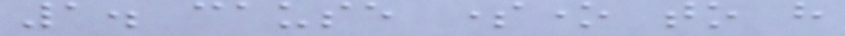1. cause someone to have
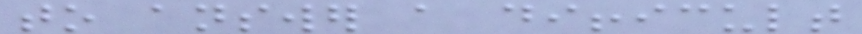to answer a difficult
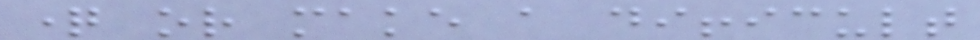question or make a difficult
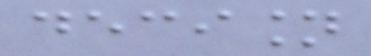decision
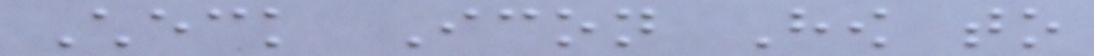Check Icon How to
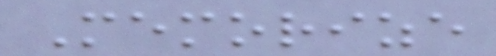Memorize
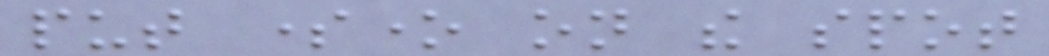put someone on the spot
